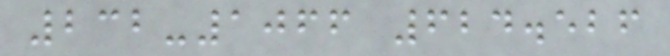232-1066 624.526
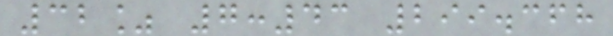32% 7:43 299.368
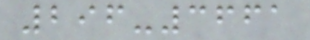296-3661
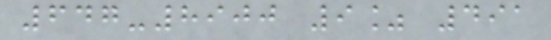647-8900 9% 491
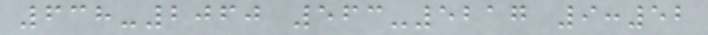638-2060 563-5217 9:52
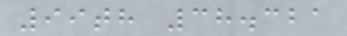99th 38.321
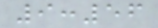9:56
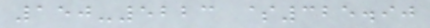150-5223 $325.90
